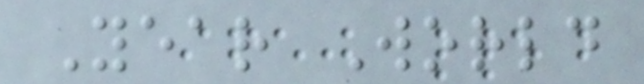Year World
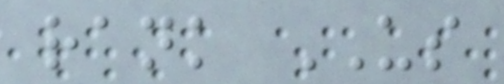rank US
